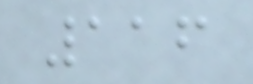116
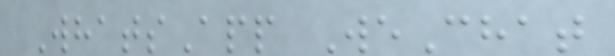WhatsApp WeChat
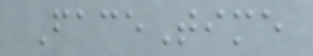FaceTime
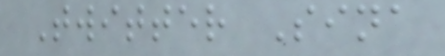Twitter Sina
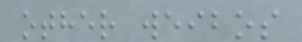other weibos
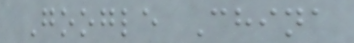Google China
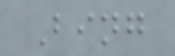Bing
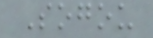Sogou
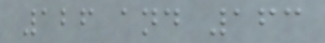126 and 163
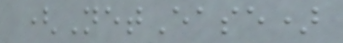(NetEase)
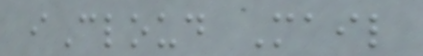iCloud Mail
